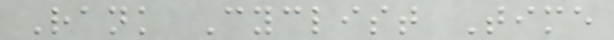Rank Cyclist Time
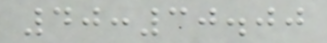40:30.00
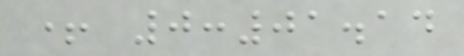+ 0:01.14
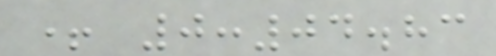+ 0:04.83
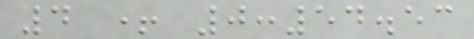4 + 0:54.53
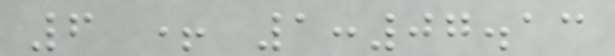6 + 1:07.13
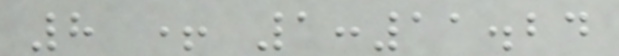8 + 1:11.24
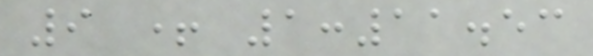9 + 1:11.53
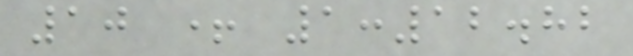10 + 1:12.82
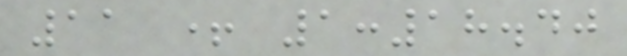11 + 1:18.40
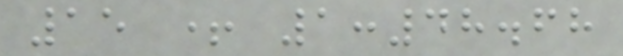15 + 1:48.68
